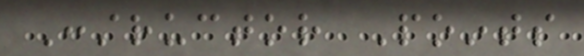Constructor Points
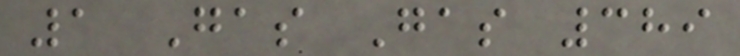1 Gas Gas 389
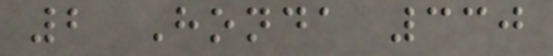2 Honda 330
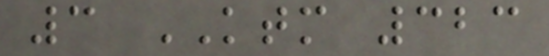3 KTM 323
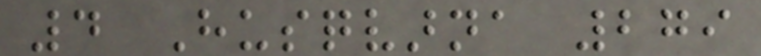4 Husqvarna 279
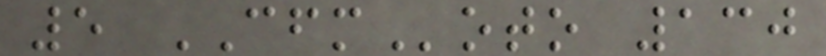5 CFMoto 130
